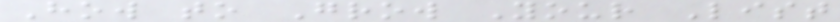How to Grow Your List
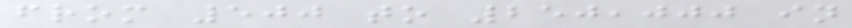from 500 to 250,000 in
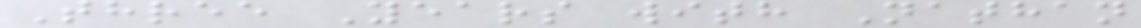Three Years with Nathan
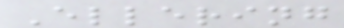Ellering
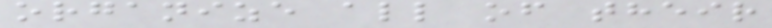organize all of their
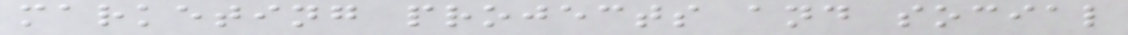marketing projects and social
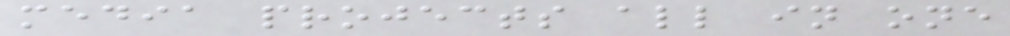media projects all in one
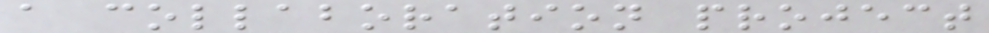a collaboration project
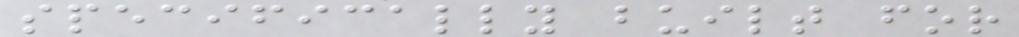specifically built for
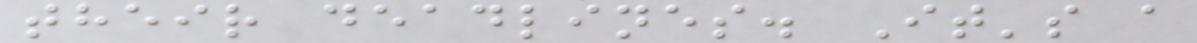their deadlines. It's a
